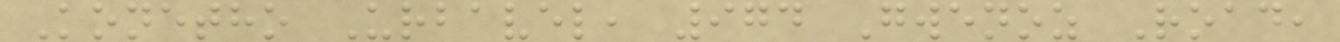Konetho Urbavel, 974 Gwenoz Road,
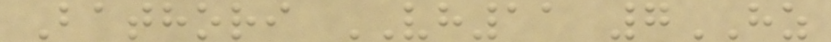Bathori VH11 7HZ
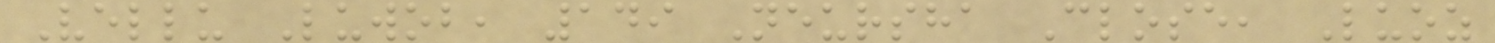Vellu Luwob, 149 Neursha Close, Luoz
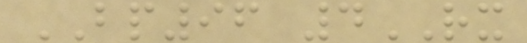BP96 4RX
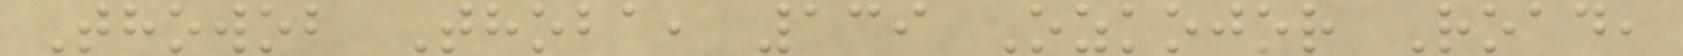Thowob Thoba, 139 Ozkojor Road,
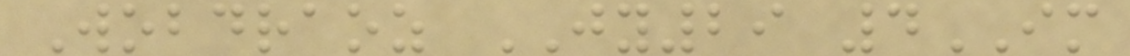Wobdraoz JY29 4IM
